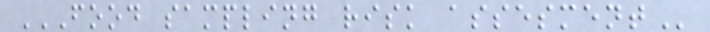FOOD SAMPLING RISK ASSESMENT
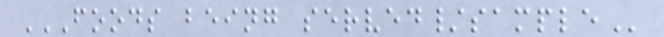FOODS BEING SERVED/SAMPLE
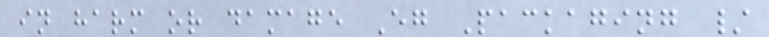in harm or damage Eg Packaging /
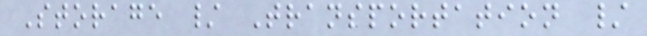Storage / Transportation /
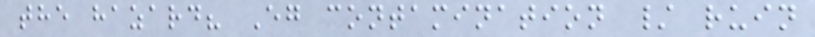the hazard? Eg contamination / ruin
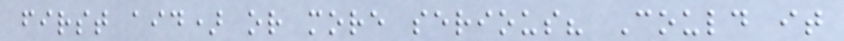first aid) or more serious? Could it
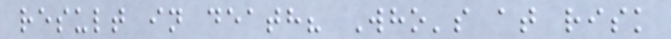result in death? Who's at risk
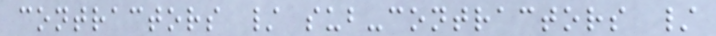contractors / sub-contractors /
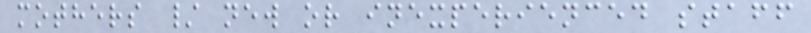mothers / new or inexperienced staff
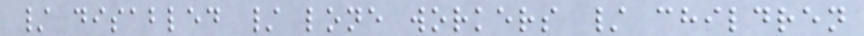/ disabled / lone workers / children
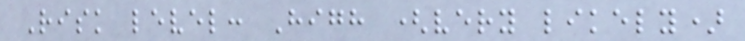Risk level: High (very likely)
